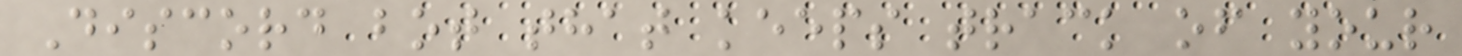Discord bot that keeps track of your
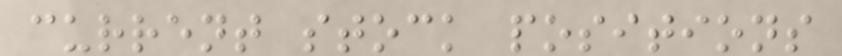current stock positions
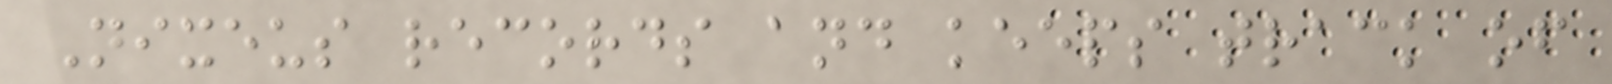Nixeus records and keeps track of
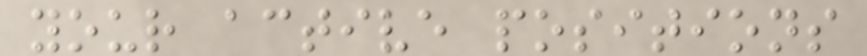your active positions
